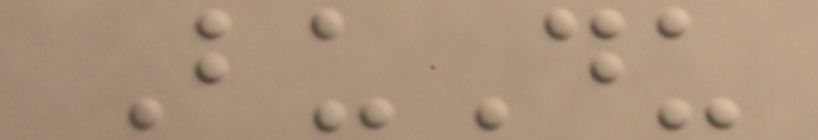BuDu
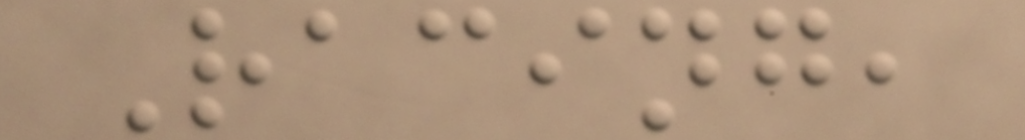Racing,
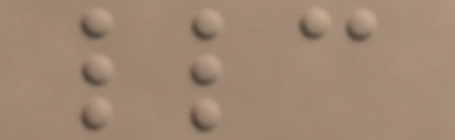llc
